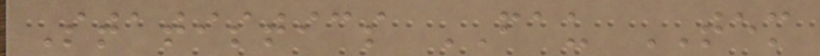Statistics FAU TEM
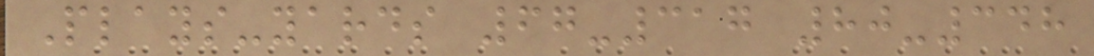Plays-yards 67-317 80-348
